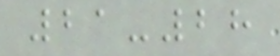21-28
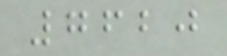7620
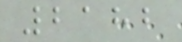2182
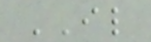IL
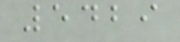5429
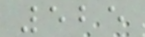525
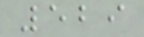529
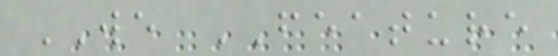WE FEATURE
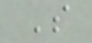S
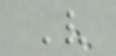V
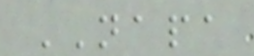NAPA
